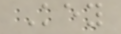Key
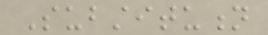Substitution
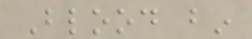Blood bin
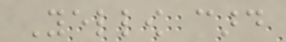Yellow card
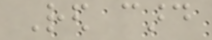Red card
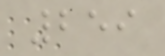259
